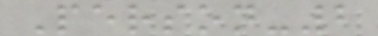Person-2
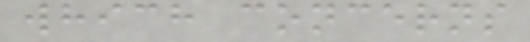which concerns
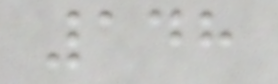148
